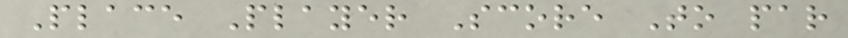Place Player Score To par
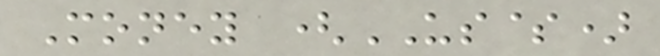Money (US$)
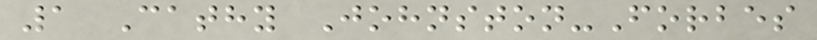1 Cathy Johnston-Forbes
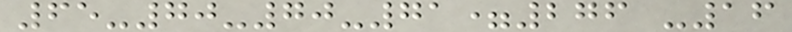65-70-70-71=276 -16
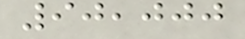90,000
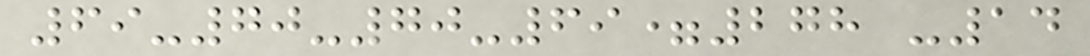69-70-70-69=278 -14
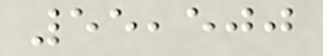55,500
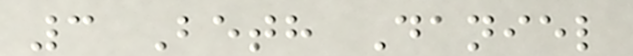3 Beth Daniel
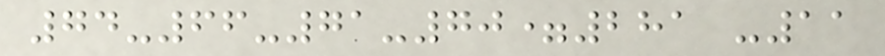74-66-71-70=281 -11
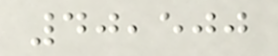40,500
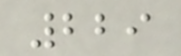229
